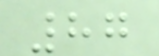87
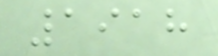1918
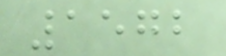1572
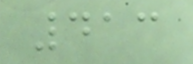413
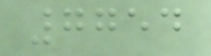7754
